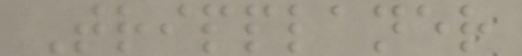Tripplaner
